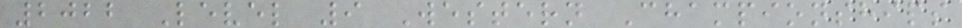2022 Level 9 Western Championships
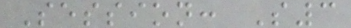Session: S3
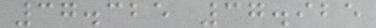37.325 37.925
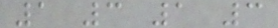1 3 1 3
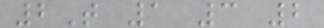2T 1 3 2
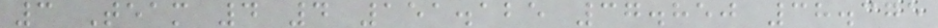3 Team 4 4 151.125 37.850 38.375
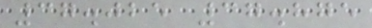37.025 37.875
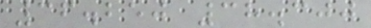36.250 38.300
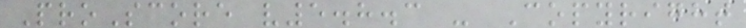ProScore v5.8.3 - Copyright
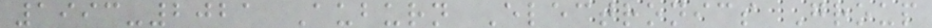1993-2021 Auburn Electronics Group
